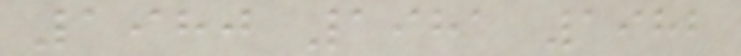1980 1981 1982
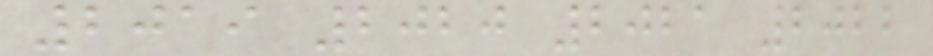2019 2020 2021 2022
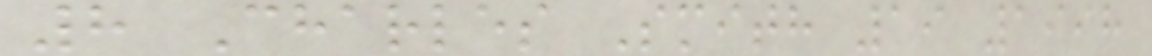8 Charles Smith 19 1998
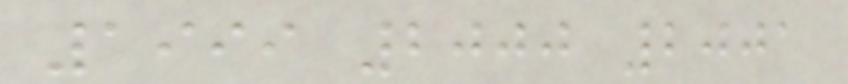1999 2000 2001
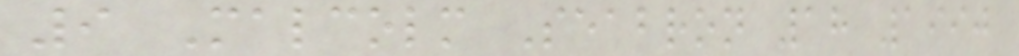9 Malcolm Seabron 18 1990
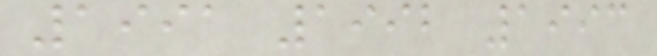1991 1992 1993
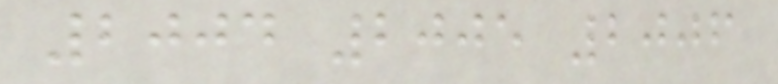2004 2005 2006
